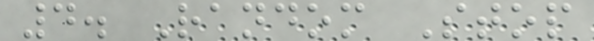4. Random Stop
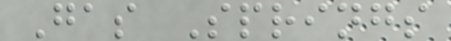Gas Springs
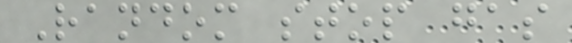Random stop gas
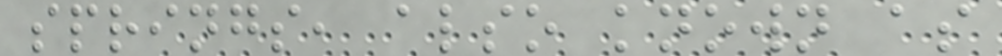springs, also known as
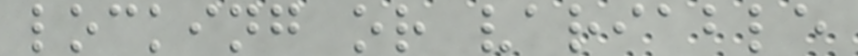locking or variable
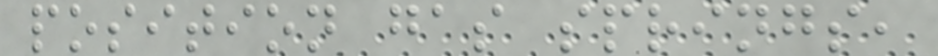position gas springs,
